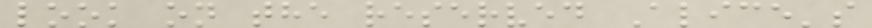look on the reserved Alice's
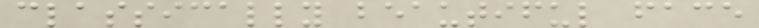classically beautiful face
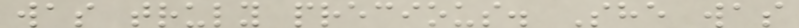was truly precious. She was
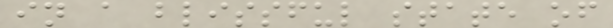in a blissful state of
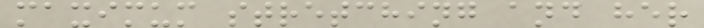maximum stretching and her
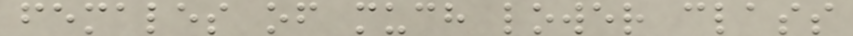females of much lower class
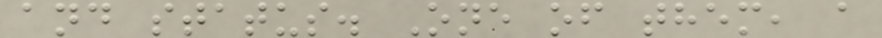and status. One of them, a
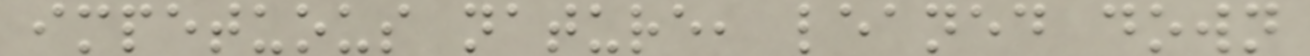impetuous nature, leaned down
